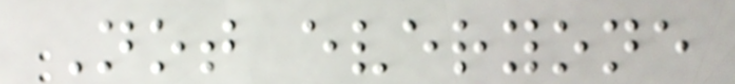Not everyone
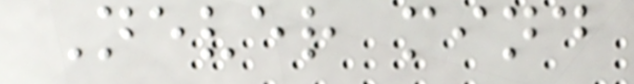Never mind
